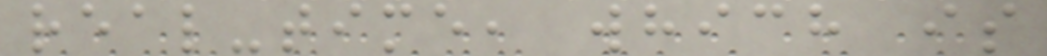real-time, which is
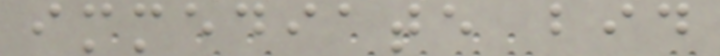immediate bid
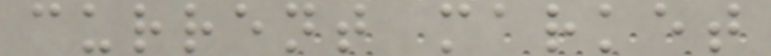current market
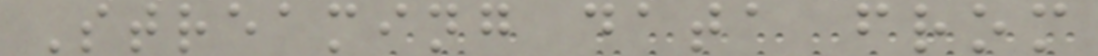Streaming data from
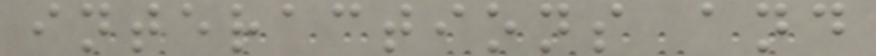interactions and
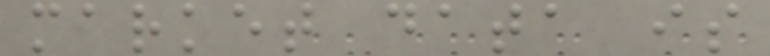market data is
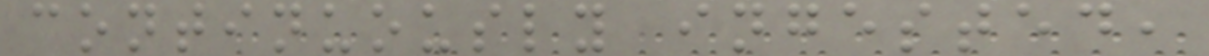continuously ingested,
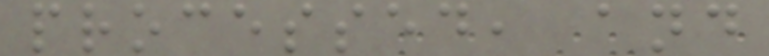processed, and
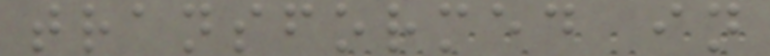transformed in
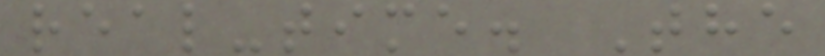real-time. The
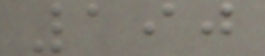190
